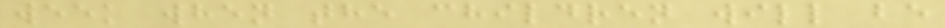week when the children will be
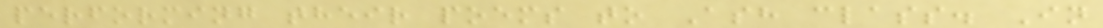performing their poems to Ash class. In
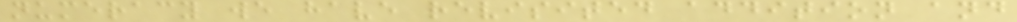numeracy we have revisited addition and
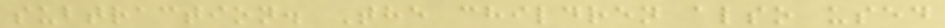subtraction. The children also used
